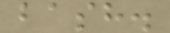bash.
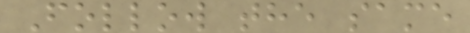Follow the same
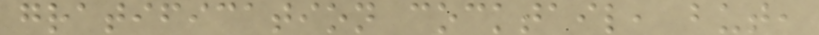gratification cocktail, but,
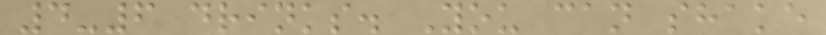4-6 drinks. You can shake
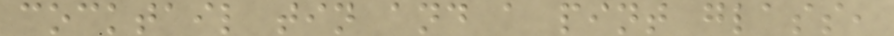cocktail tin and a pint glass,
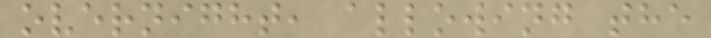overnight, allowing the
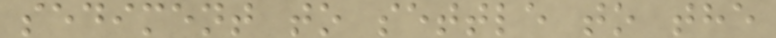sediment to settle to the
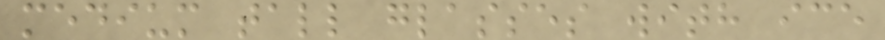medium tall glasses with ice
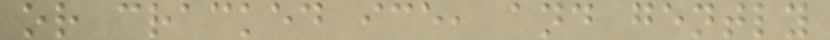or cracked ice, and gently
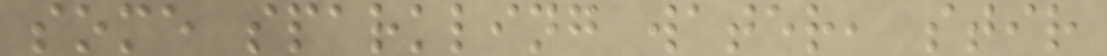some sparkling water, stir
